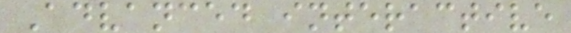Advanced interactive
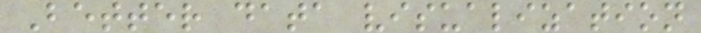Better data visualization
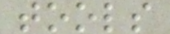tools
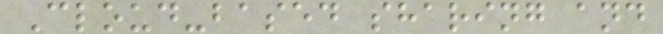Cloud-based sharing and
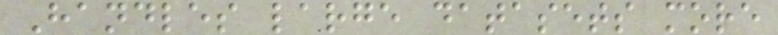Handles large datasets more
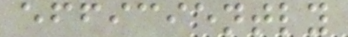efficiently
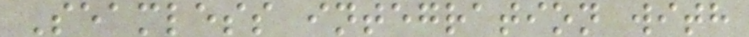Seamless integration with
